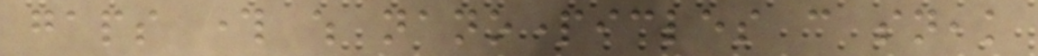gaps through which nanoparticles can sneak
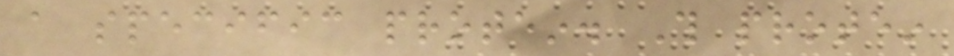a specific protein. This protein
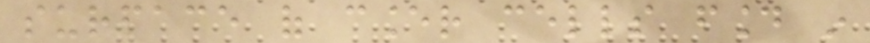surface of cancer cells found in
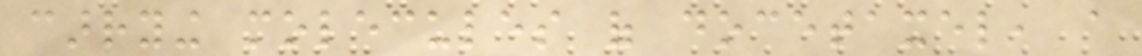carrying molecules of docetaxel, a
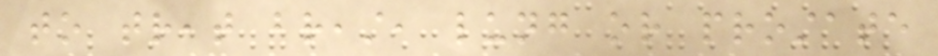to treat breast, lung or prostate
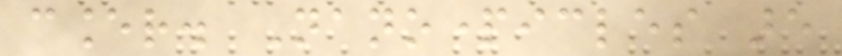cancer. Nanoparticles are
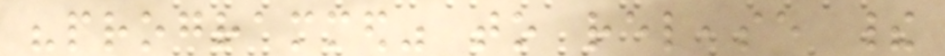"programmed" to release their
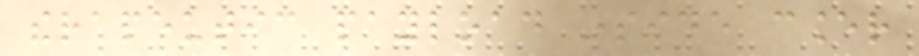therapeutic payload inside cancer
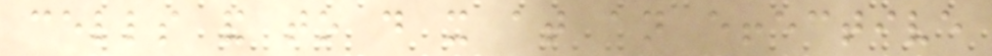cells and to do it at an effective
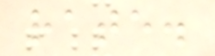rate.
